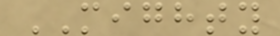MIGHTY
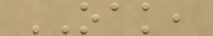OAK,
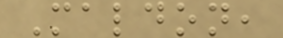Maldon,
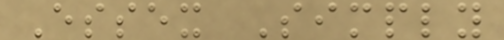Essex Simply
